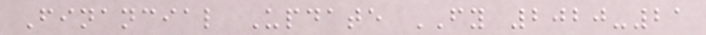Financial Update FY 2020-21
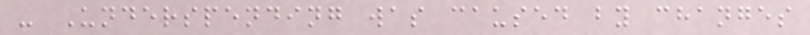- Underspending was caused by changes
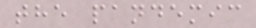the pandemic
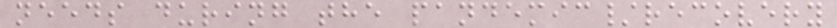needs during the pandemic/recovery
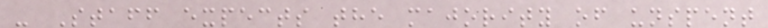- Staff expects the majority of unspent
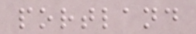portland
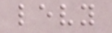levy
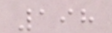198
